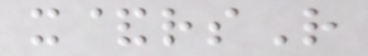x&rsR
